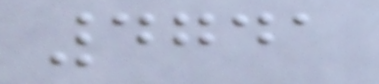4741
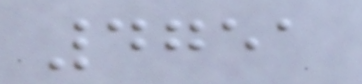4751
